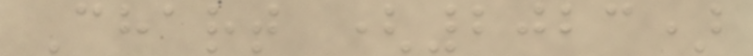Chart (2023)
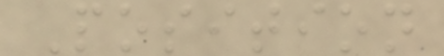Position
